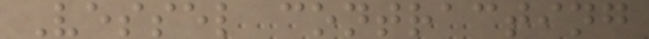Vessel contracting
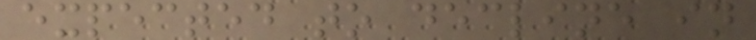expected to decline in
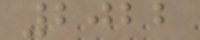2022
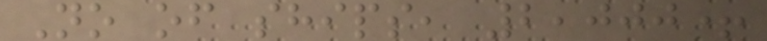No of ships, 2,000+
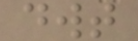dwt
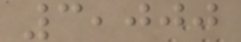3,000
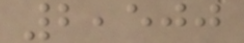2,500
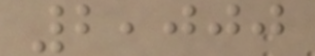2,000
